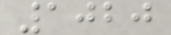1020
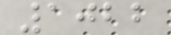1022
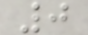0
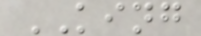KING
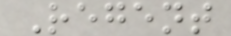Regent
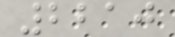2210
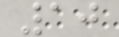10
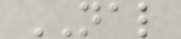NAL
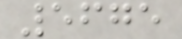5675
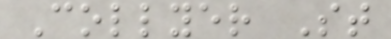Collyer St
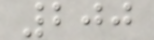200
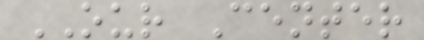OUR Center
